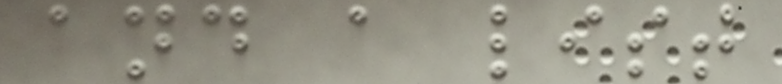and a list
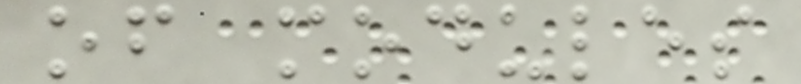of modules
